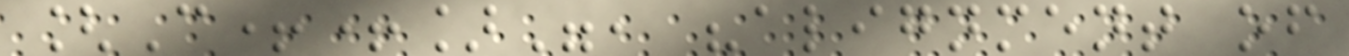[C++]", "alignment of
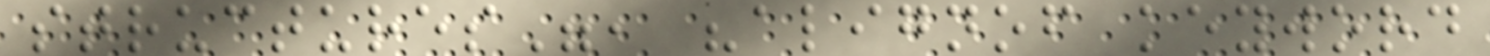structures", "alignof keyword
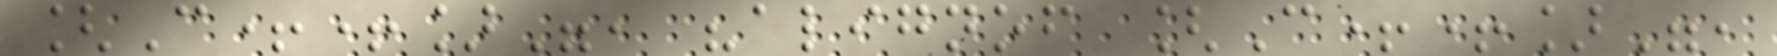[C++]", "alignof [C++]",
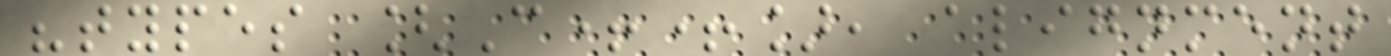"types [C++], alignment
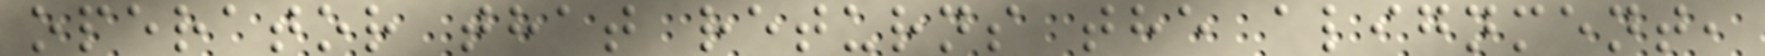operator that returns the alignment,
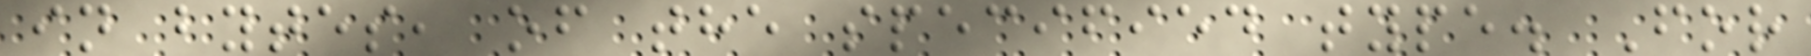in bytes, of the specified type. For
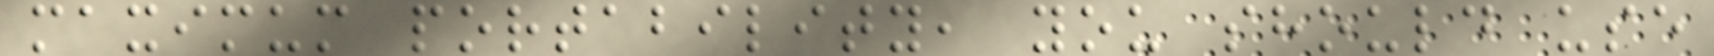maximum portability, you should use
